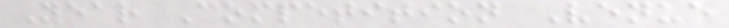Year Competition Venue
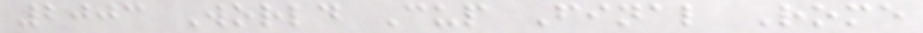2003 World Cup Final Rome
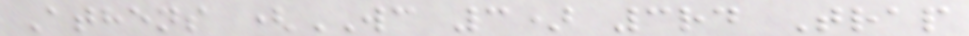Athens (WC 3) 3rd Trap
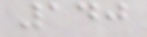140
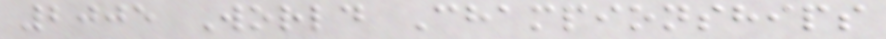2005 World Championships
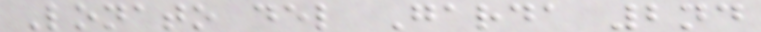Lonato del Garda 2nd
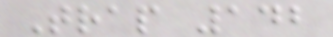Trap 142
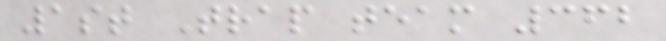1st Trap team 362
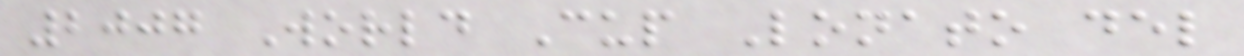2007 World Cup Lonato del
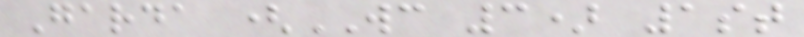Garda (WC 3) 1st
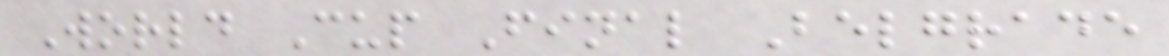World Cup Final Belgrade
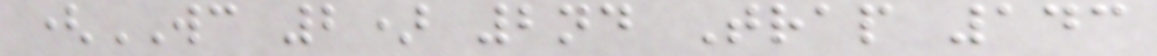(WC 2) 2nd Trap 143
